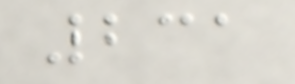231
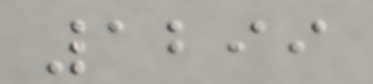1299
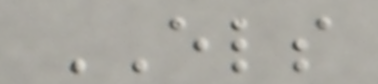ELS
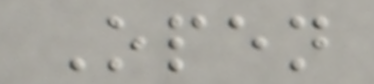Open
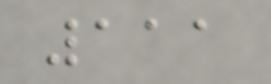111
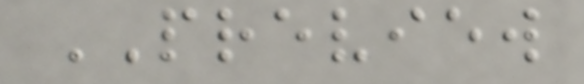PREVIEW
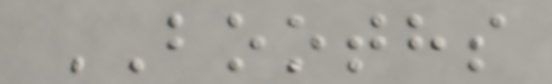BOOTHS
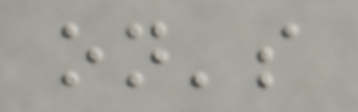on's
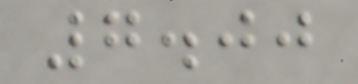7.00
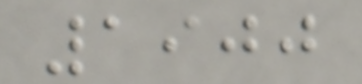1900
